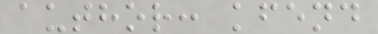author: kfend
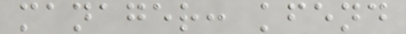manager: kfend
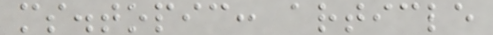ms.topic: article
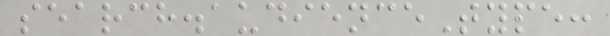search.audienceType:
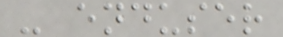- enduser
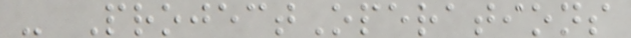- ProjectOperations
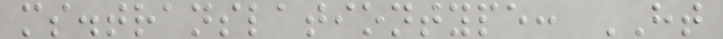ms.translationtype: HT
